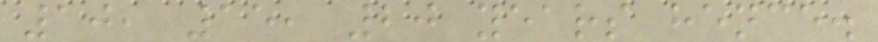10, 15, 20 years hence.
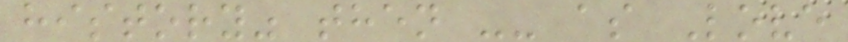history" then -- as Love
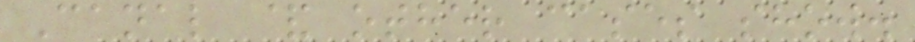Canal & other cases show.
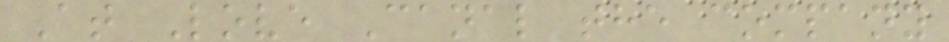At Love Canal the company
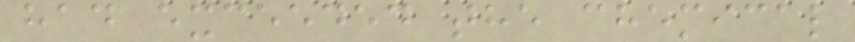had exceeded the chemical
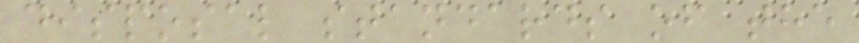disposal standards of the
